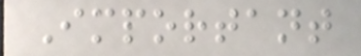Important
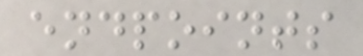endpoints
